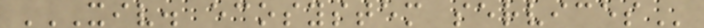XIV. ECOSYSTEM SERVICES
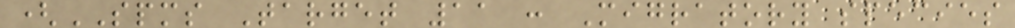(SPMS Target 11 : Migratory species
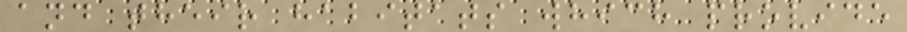and their habitats which provide
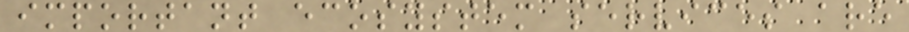important ecosystem services are
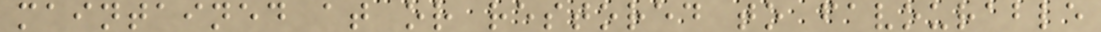maintained at or restored to favourable
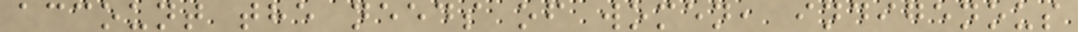account the needs of women, indigenous
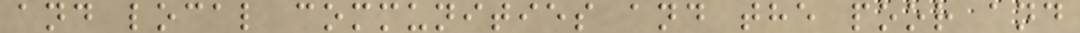and local communities and the poor and
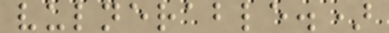vulnerable.)
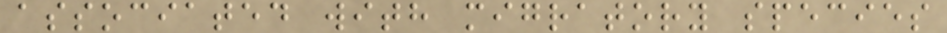associated with migratory species
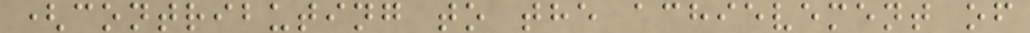(contributing to the achievement of
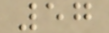57
